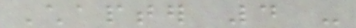Chapter 4 -
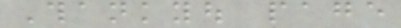Thankyou page
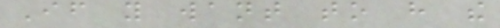If you want to have the
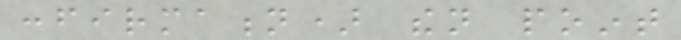confirmation) then point
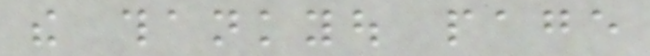the thankyou page
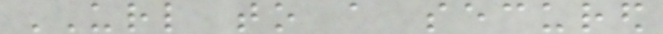URL to a secured
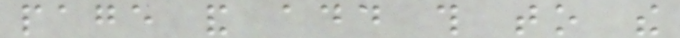page and add this to the
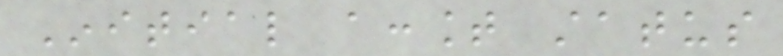Initial account status
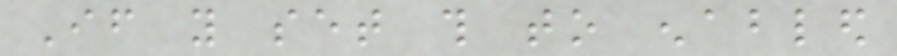If you set this to enabled
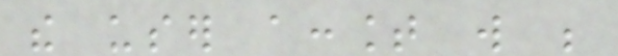the user account will be
